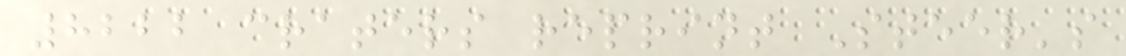8222 craters reprint Steer's
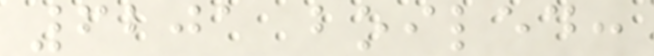6201 boiled:
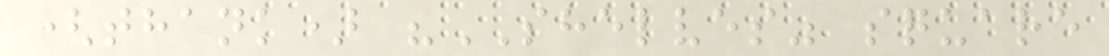(thank) "SHELVES" square
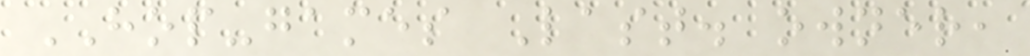HOP-games Last. owner,
